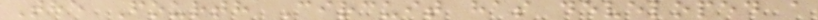The Fourth Circuit has developed a
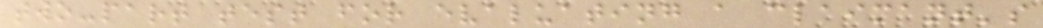two-part test for evaluating a claimant's
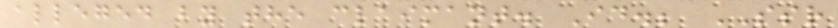alleged by the claimant. Id.; SSR
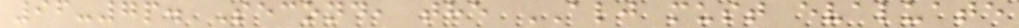96-7p. Second, the ALJ must evaluate
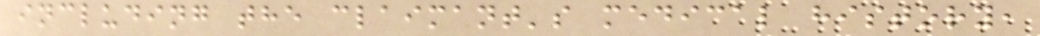including the claimant's medical history,
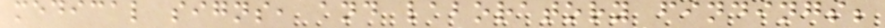medical signs, and laboratory findings;
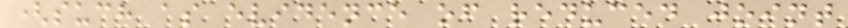(such as evidence of reduced joint
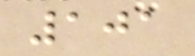101
